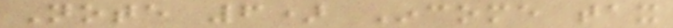Note 6) Income tax
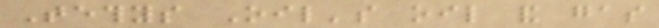Tethys Oil's oil and gas
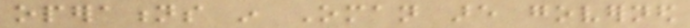operations in Oman are governed
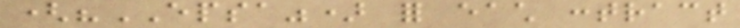("EPSA") for each contract
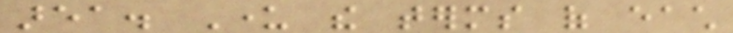area. Under the terms of each
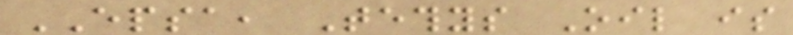EPSA, Tethys Oil is
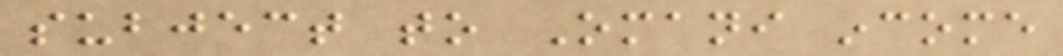subject to Omani income
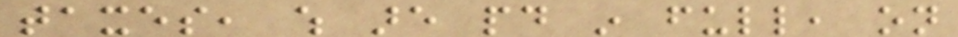taxes, which are paid in full, on
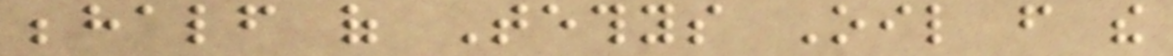behalf of Tethys Oil from the
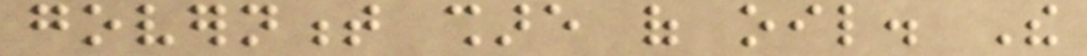government share of oil. The
